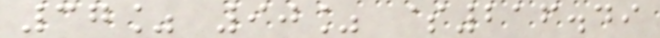37% 90% $216.49
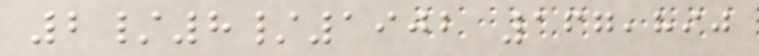2/8/1902 167,890
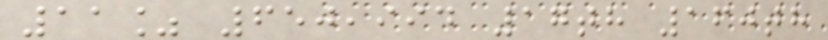11% 650,994 17th 160th
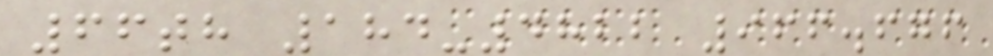66th 184-4822 966.676
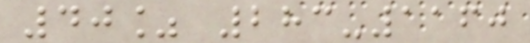40% 283-1160
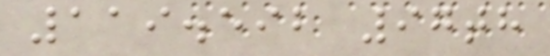119.592 97th
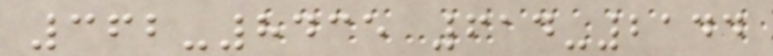362-8435 614-2144
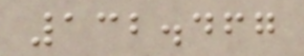132.467
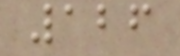126
